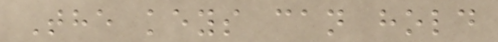The keys can hold
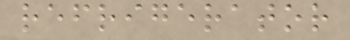refrigerator
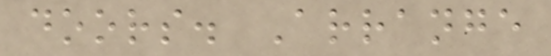doors. Arrange
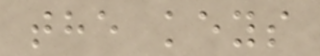the keys
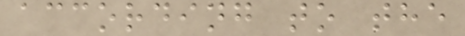according to the
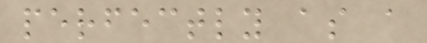perfectly as a
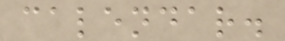calendar.
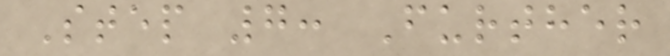Step 7: Further
